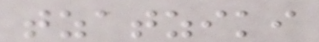tzatziki
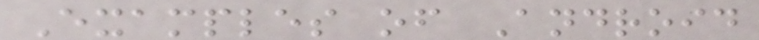Examples of Android
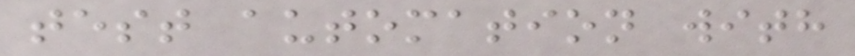test automation with
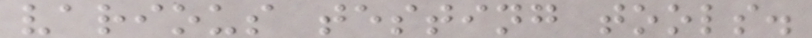various testing tools.
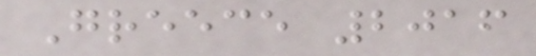Greece 2016
